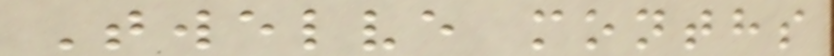Twelve months
